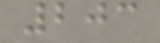203
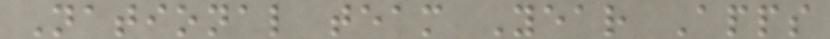National team Year Apps
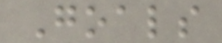Goals
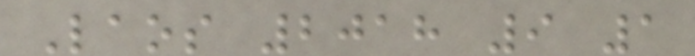Laos 2018 9 1
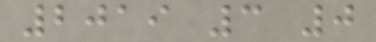2019 3 0
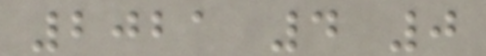2021 4 0
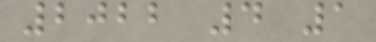2022 4 1
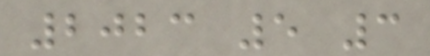2023 5 3
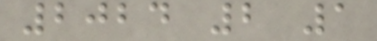2024 2 1
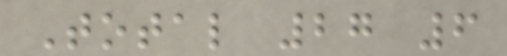Total 27 6
